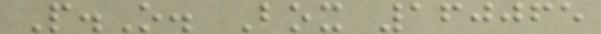P.O. Box 160065
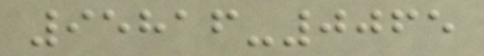95816-0065
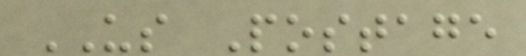US Postage
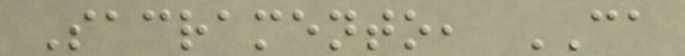Sacramento, CA
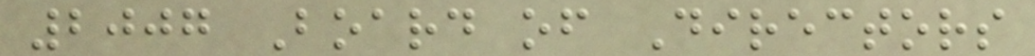2007 Board of Directors
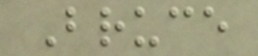Bruce
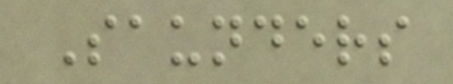Saunders
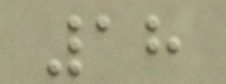18
